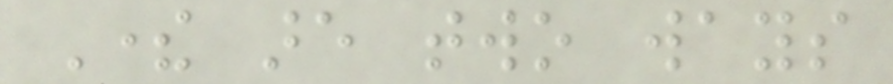There are two ways
